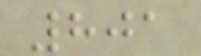801
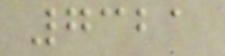7321
